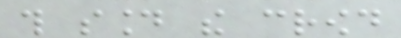this sound the crowd
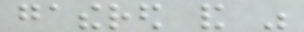gathered and was
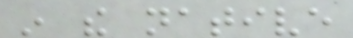in the native
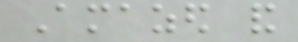Amazed and
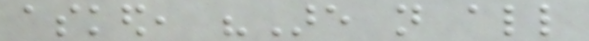asked, "Are not all
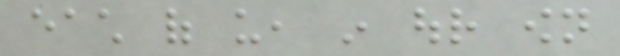each of us, in our own
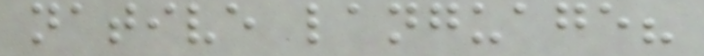native language?
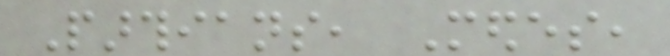Parthians, Medes,
